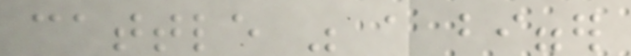cattle was a bigger
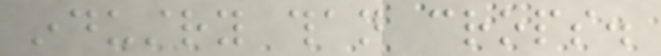industry than crops.
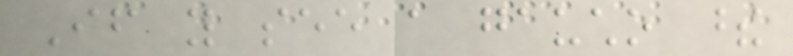If you see a gaucho these
